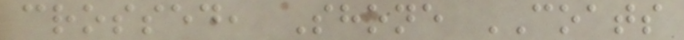crossed, Shone COATS
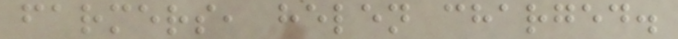farmers, helen charged.
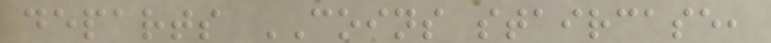departs COINS staircase,
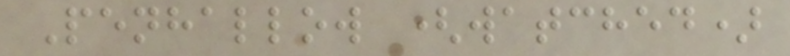Penhallow (watched)
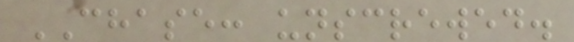CHASE: unscrewed.
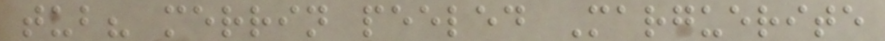tub? merrin peeled Marguerite
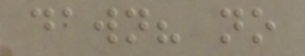dawn? no
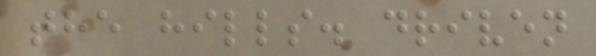the hills. driven
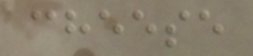cheese
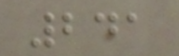241
